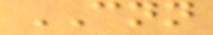CNN
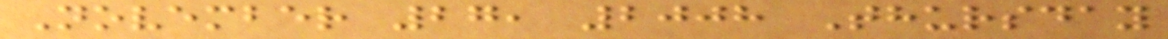November 27, 2008 Thursday
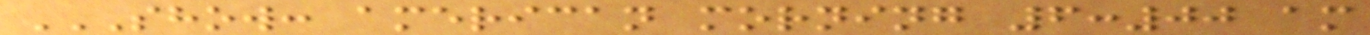SHOW: AMERICAN MORNING 6:00 AM
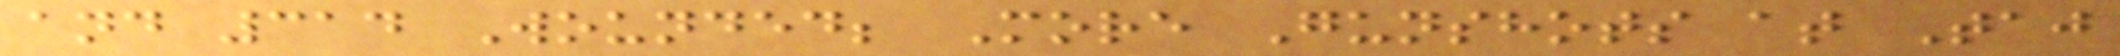and 314 Wounded; More Gunshots at Taj
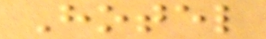Hotel
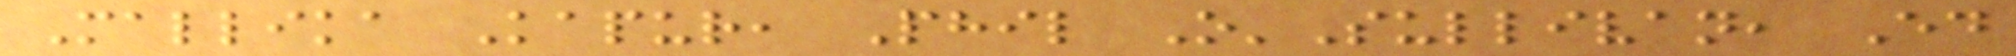Mallika Kapur, Phil O'Sullivan, Ed
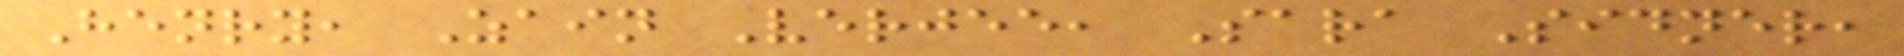Henry, Zain Verjee, Sara Sidner,
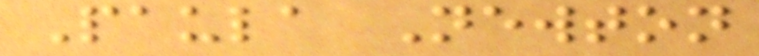Paula Newton
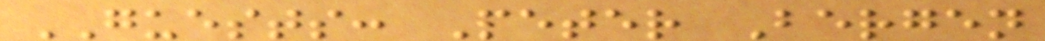GUESTS: Peter Bergen
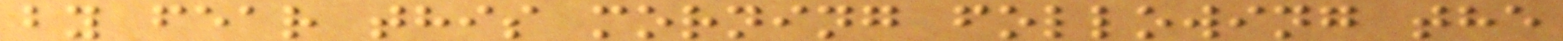by fear this morning following the
